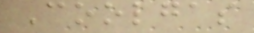Coolgas
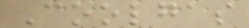Coolgas
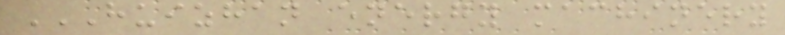HUIZHAN ENERGY MACHINERY
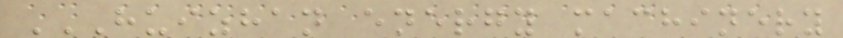HUIZHAN ENERGY MACHINERY
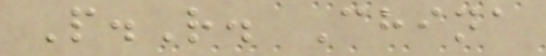P.R. China
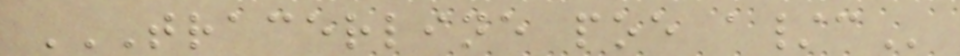TRACERLINE POE A/C
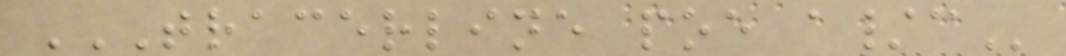TRACERLINE POE A/C
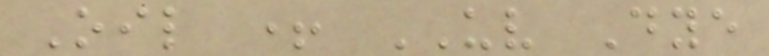Oil + UV Dye
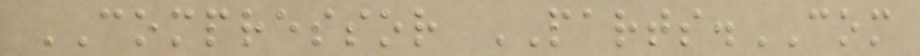COMPRESSOR PARTS.COM
